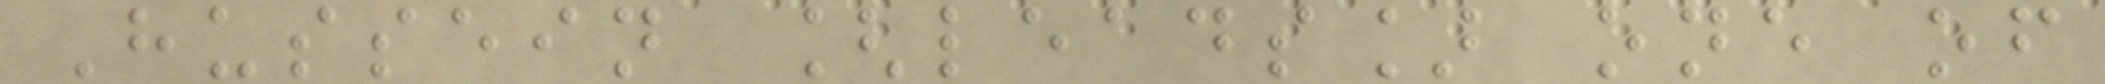Hussein [leads] one of
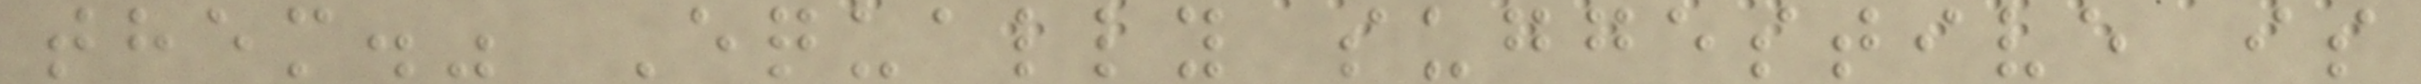them." Equally suggestive is
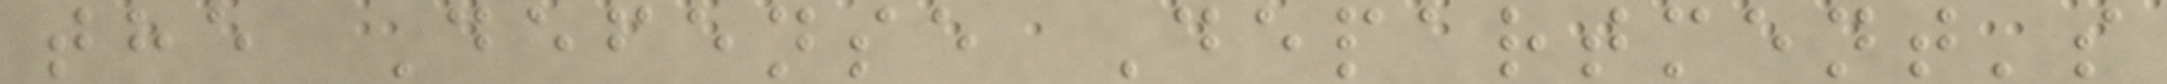the Defense Department's
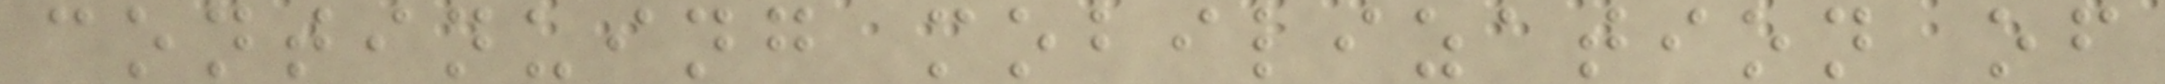continuing mobilization of
